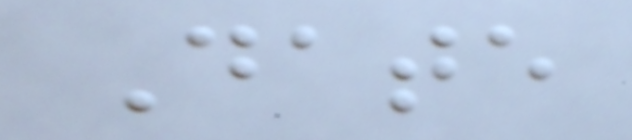Date
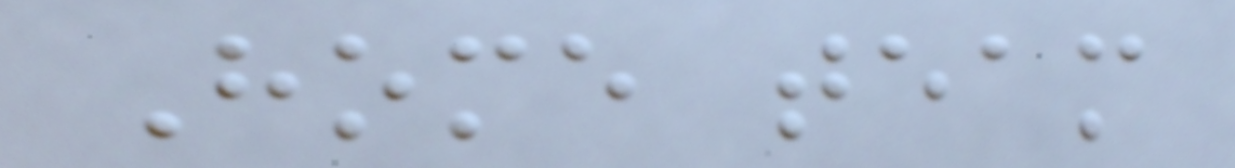Home team
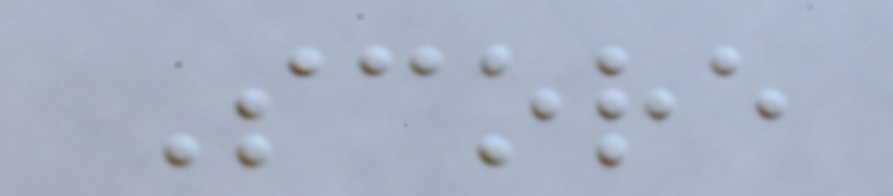Score
